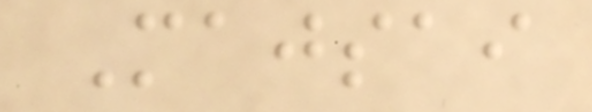Majsai
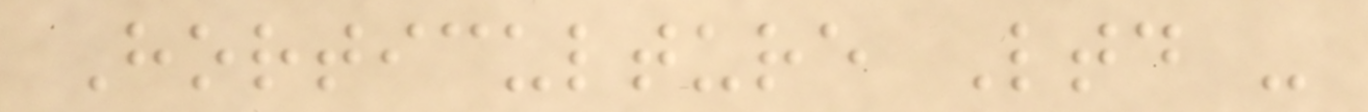Horticulture Ltd -
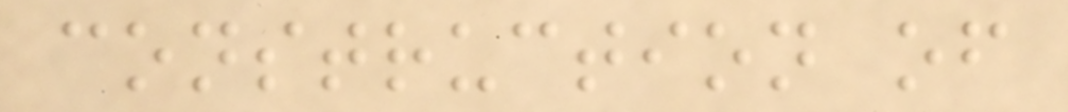construction of
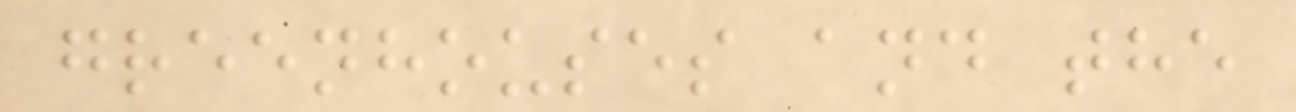greenhouses and the
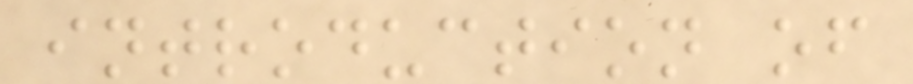introduction of
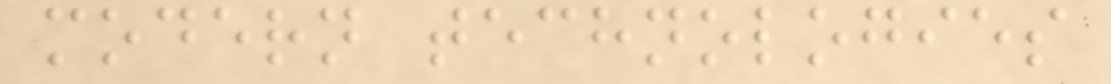modern technologies
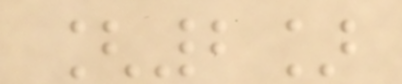[2]
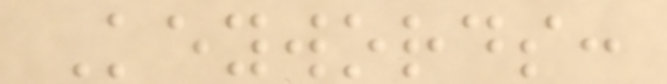Keywords:
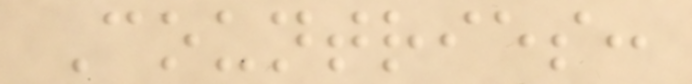Countries:
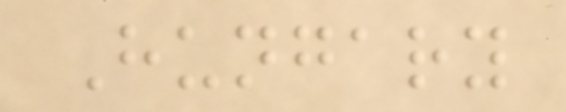Hungary
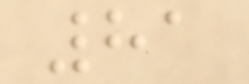81
